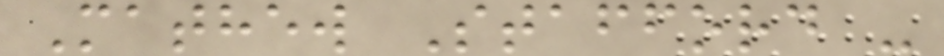Mathew Stafford -
